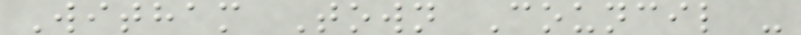Witham Town Council -
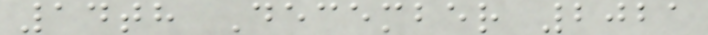14th December 2021
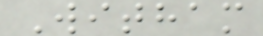Witham
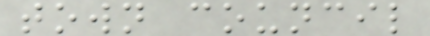town council
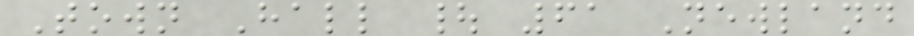Town Hall | 61 Newland
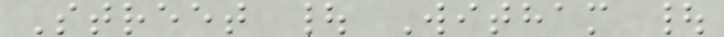Street | Witham |
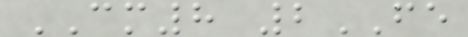CM8 2FE
